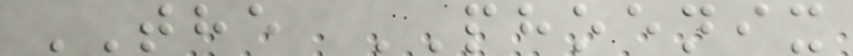THE PHOENIX
